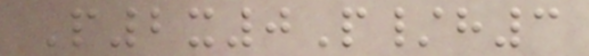P2x0P/h3
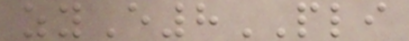zyE8PLI
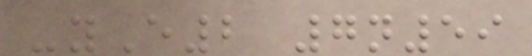-yE2 7n59
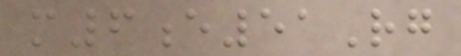m6e51Rg
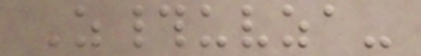Z#uvza-
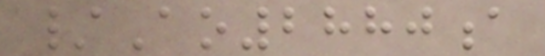/Ao2880a
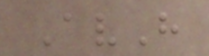AvH
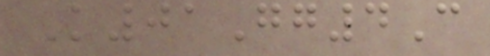K01Gg4C
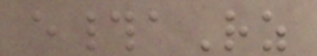e#aRz
